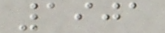1901
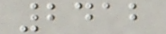2412
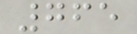765
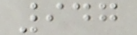947
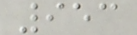953
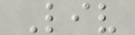Liv
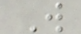W
